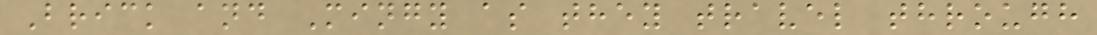Brick and Mingy as they travel through
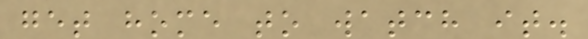get home to watch it.
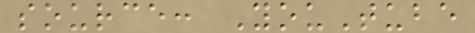source: YouTube
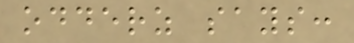odderz says:
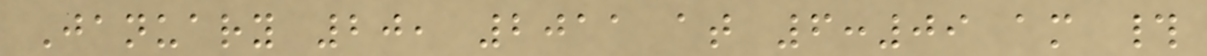January 20, 2011 at 6:09 am #
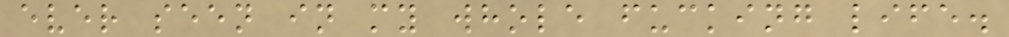ever seen in my whole fucking life.
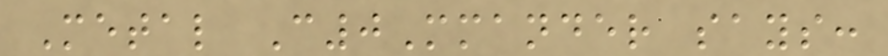Metal C0Mmander says:
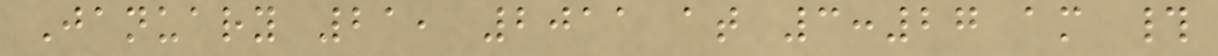January 21, 2011 at 3:27 am #
